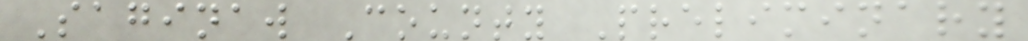Saginaw County Preliminary
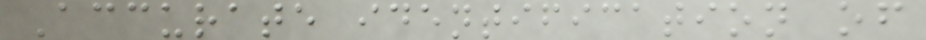Accurate identification of
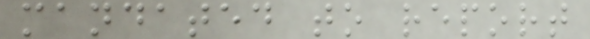mandated to report
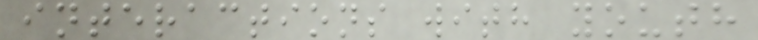interactions with youth
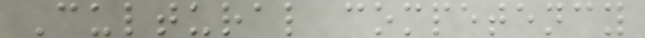Cultural competency
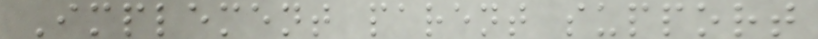Implement parent support
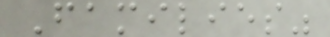Families"
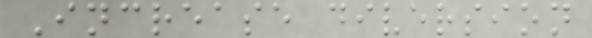Increase diversion
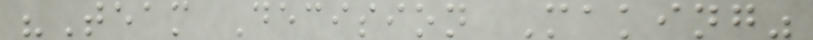"Team Decision Making"
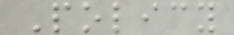Policy
